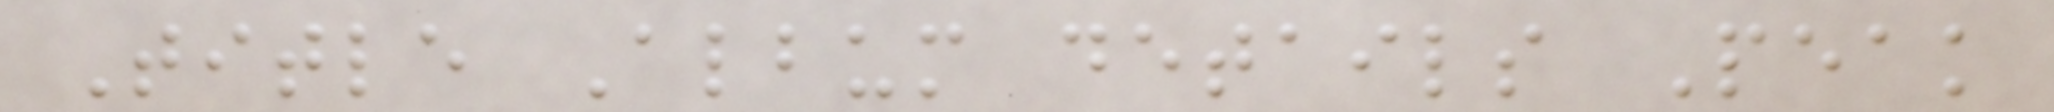Title Album details Peak
